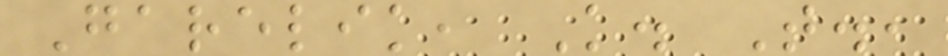Garelik, K. T.,
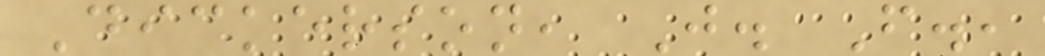Dickerson, J. F.,
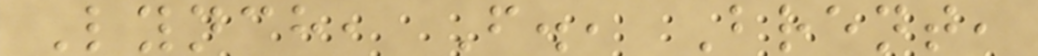Lynch, F., Brent,
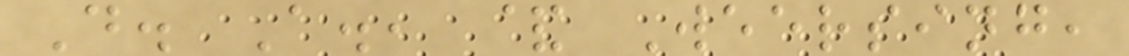D. A., & Weersing,
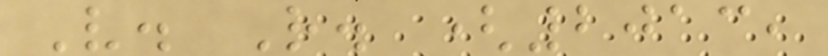V. R. (2013,
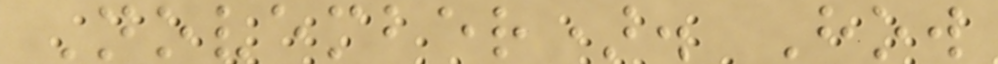November). How
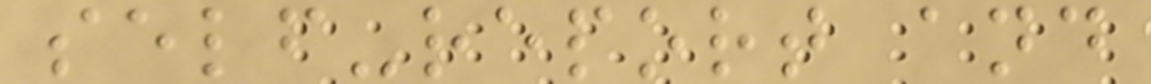self-report and
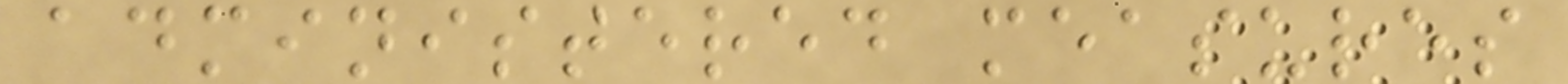administered measures
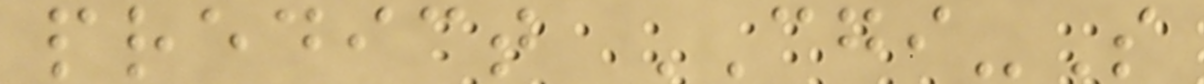predict CGI-S
